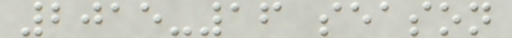2015-16 season
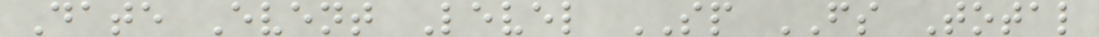Date Event Level SP FS Total
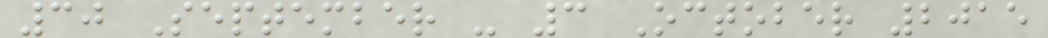30 September - 3 October 2015
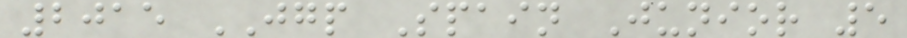2015 JGP Spain Junior 5
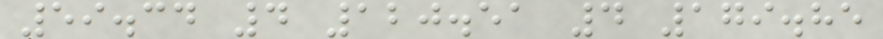59.34 4 120.51 4 179.85
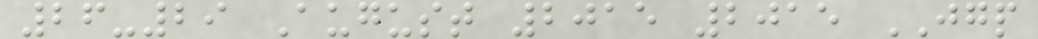26-29 August 2015 2015 JGP
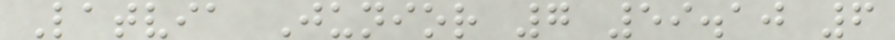Latvia Junior 7 59.10 6
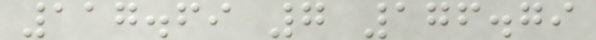117.69 7 176.79
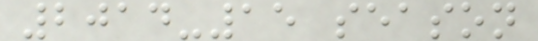2014-15 season
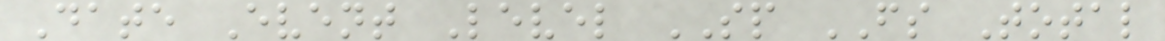Date Event Level SP FS Total
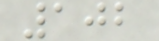102
